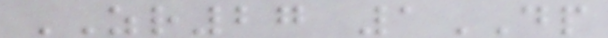ZR27 1DP
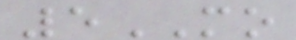5MO
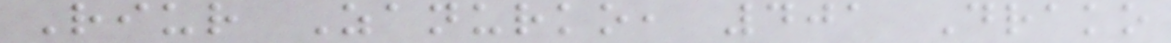Riur Zanurko, 401 Drako
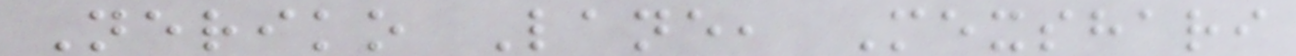Neriko Lane, Mexshari
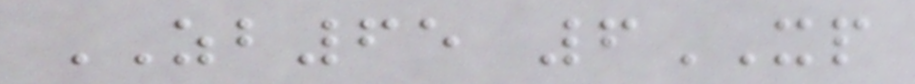ZB65 6XP
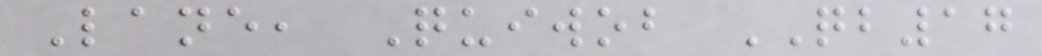Lane, Quiwob QB17
